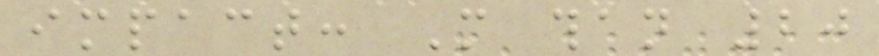impact: More than 20
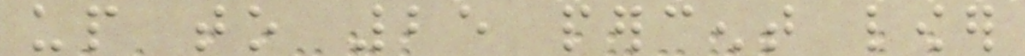up to 25 percent lower
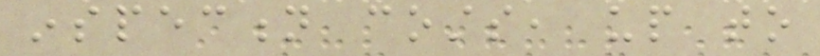inspection costs, up to
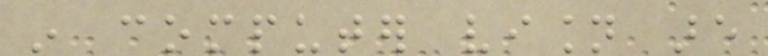in computer vision are
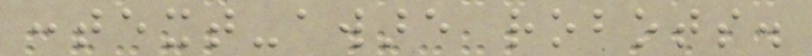context-aware robots.
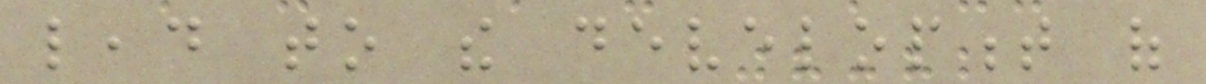lead to the development of
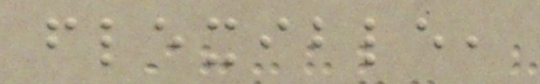flexible,
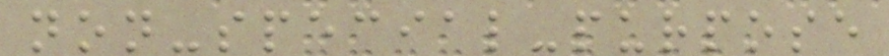non-special-purpose
